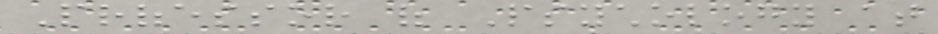Professor of Psychology at
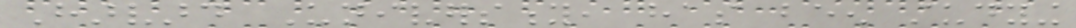Harvard University, has been studying
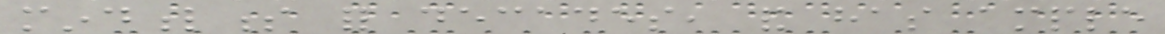mindfulness for decades, and has ample
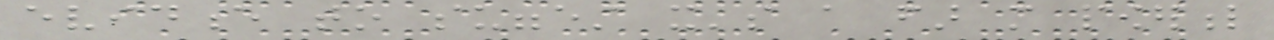evidence to suggest it's a far more powerful
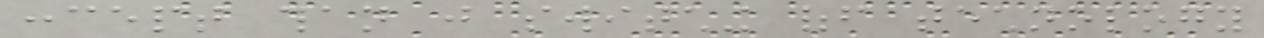concept than just switching off technology
